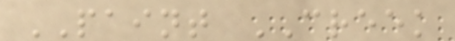PAINT CREEK
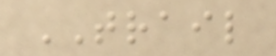TRAIL
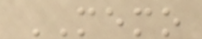MEMO
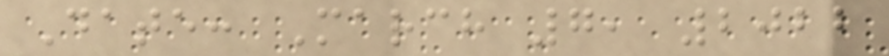Date: March 7, 2022
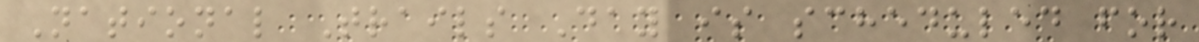National Trails Day is scheduled for
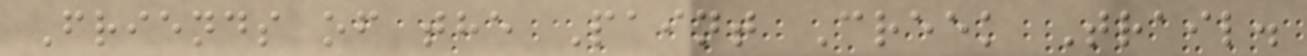Friends of the Paint Creek Trail.
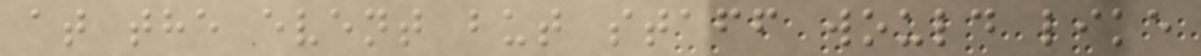at the event but staff would like
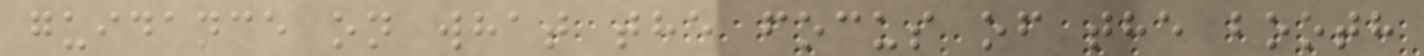guidance on what the focus of the booth
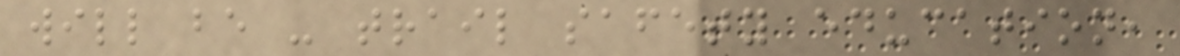will be - trail safety education,
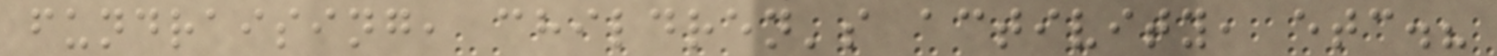fundraising, children's activity, etc.?
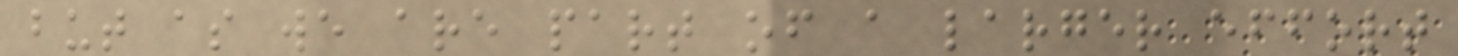but as we are part of a larger effort
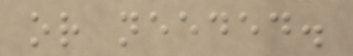or needed.
